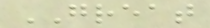GREAT
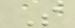S
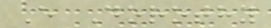E Dorothy
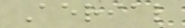Aerial
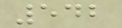542
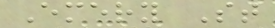Emery St
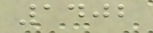1402
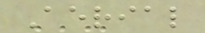Aerial
